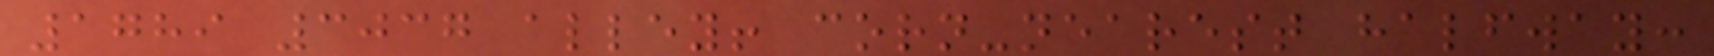1789 3037 alley! corn-nearest halfway:
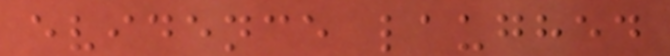evidence laughed
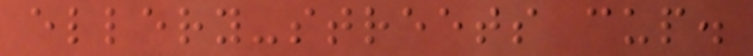ellery-streets cup.
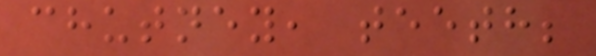chutney, teeth;
